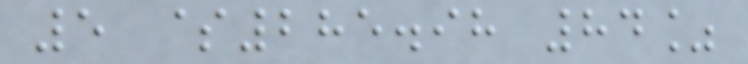5 $285.98 84%
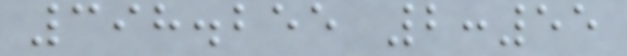398.255 2:55
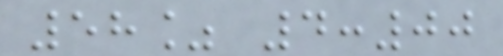58% 4:00
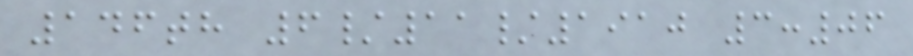146th 6/11/1910 3:06
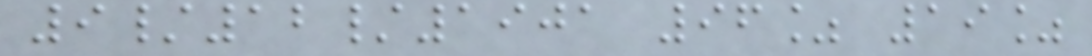9/12/1901 96% 19%
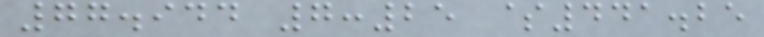77.944 7:25 $441.25
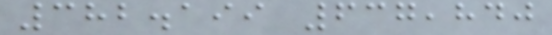382.199 637,840
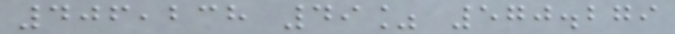406,238 49% 570.279
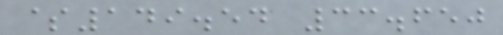$149.54 33.650
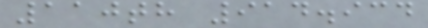110th 914.934
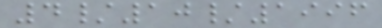4/10/1996
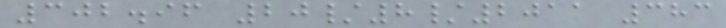302.96 20/8/2011 383
